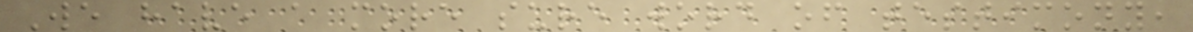We have a more sure word of testimony,
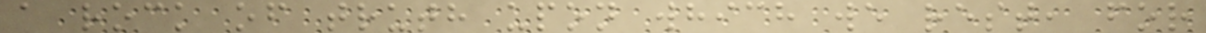a rock of truth upon which we rest, for
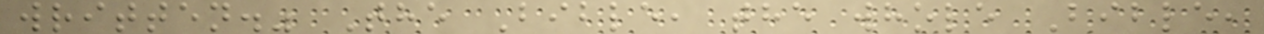written." The Bible, the whole Bible,
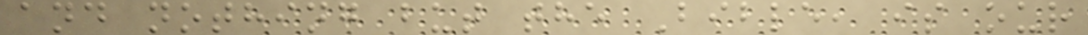and nothing but the Bible, is our
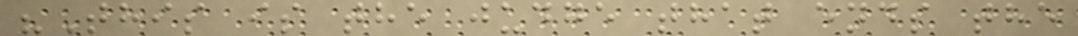"This is the judge that ends the
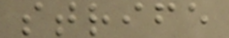strife
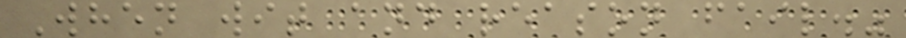When wit and reason fail."
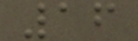16
